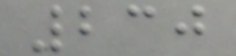230
